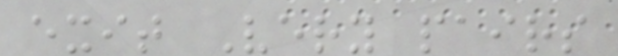exit Very pairs
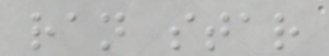ran star
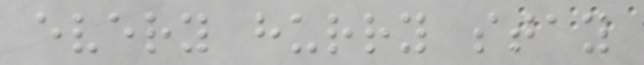every hurry stay
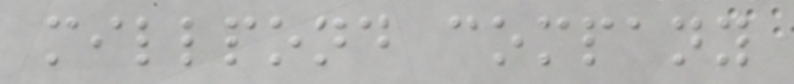millpond company
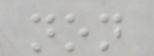non
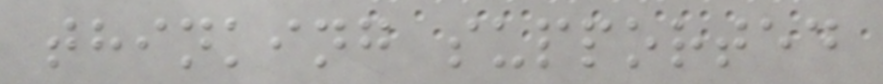thinking supported
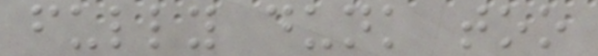fully dunk too
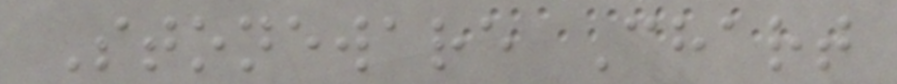Stoneware Chart
